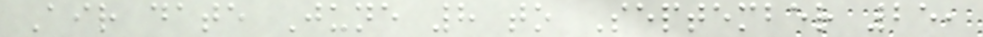Air date June 8 to September 25,
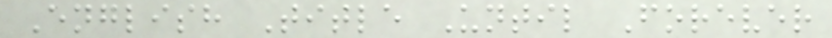English Title Until Forever
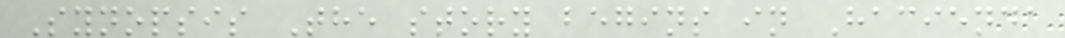Synopsis The story begins in Hacienda
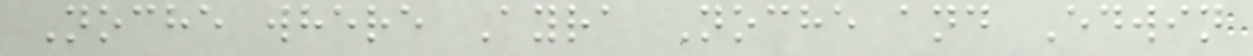Noche where Ayra Noche and Edwin
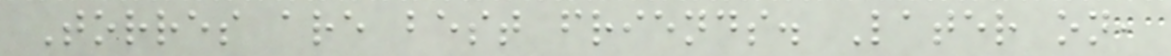Torres are best friends. Later on,
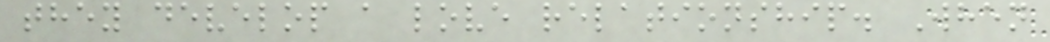they develop a love relationship. When
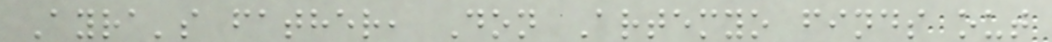Ayra's father, Don Artemyo finds out
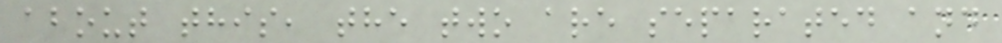about this, the two are separated and
